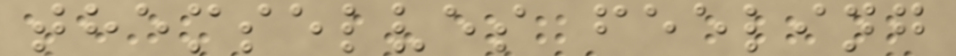themselves feeling
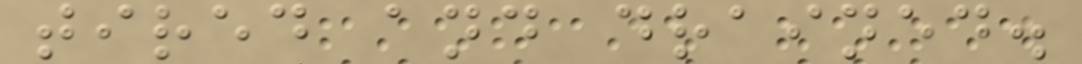tired and drained.
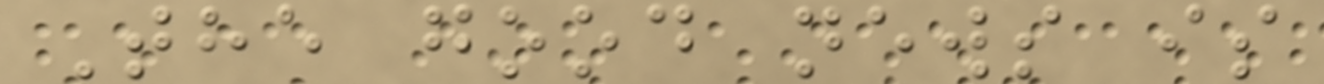The good news is
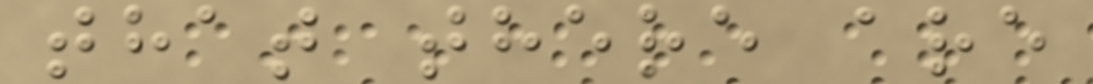that there are
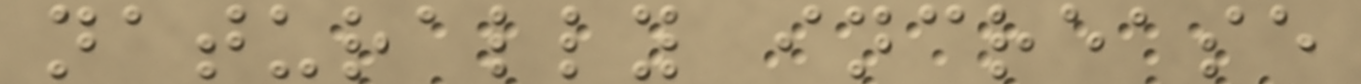naturally increase
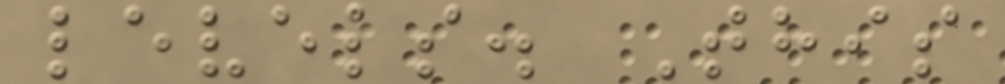levels. This
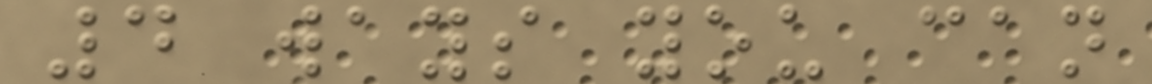4 ways you can
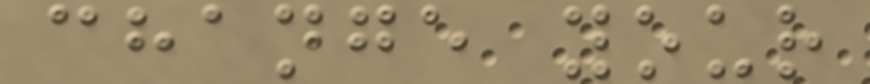change your
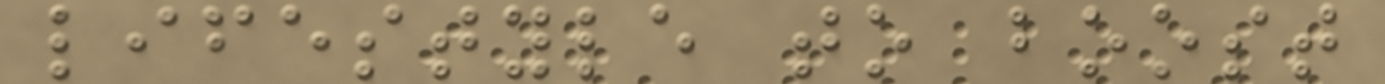lifestyle to boost
